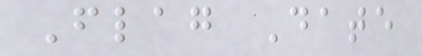Flag Date
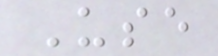Use
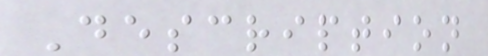Description
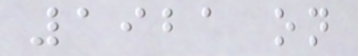1921 on
